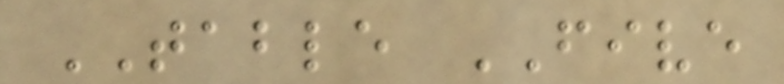TABLE FIVE
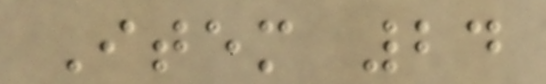Item 24
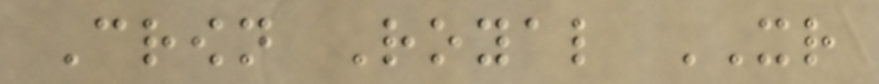Crown Royal XR
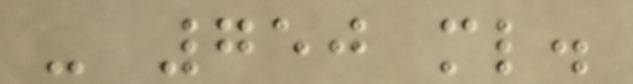- 750 ml.
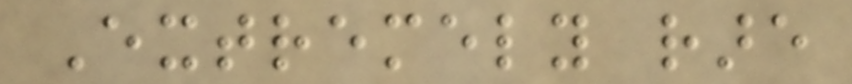Extremely rare
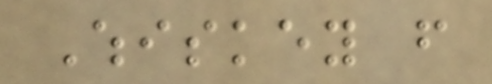Whiskey from
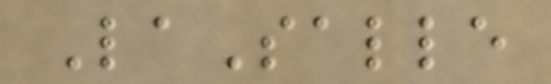LaSalle
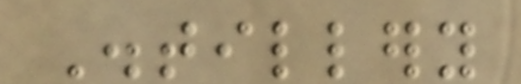Distillery
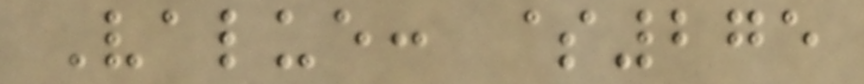Value: $275
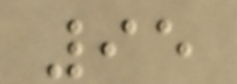95
